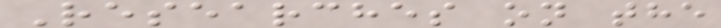Researches on the
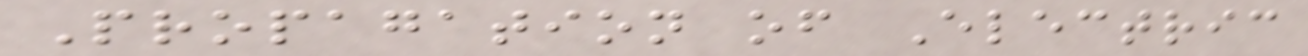Propagation of Electric
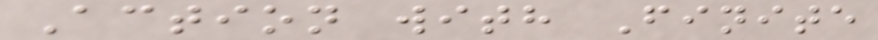Action with Finite
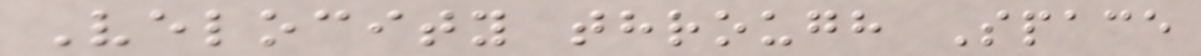Velocity through Space
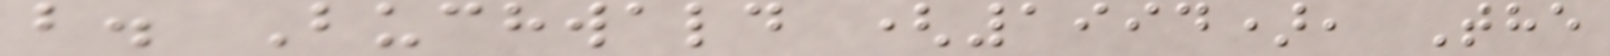b. Buchwald (1994), The
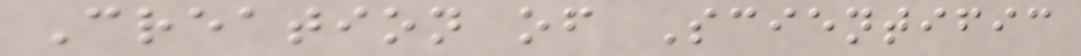Creation of Scientific
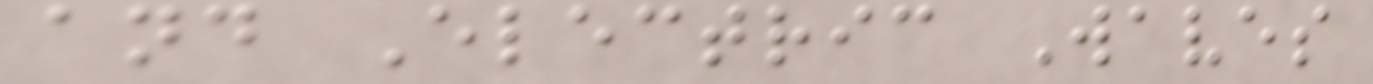and Electric Waves
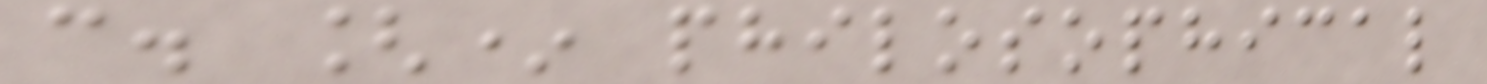c. [* philosophical
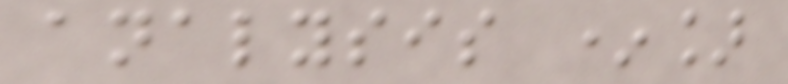analysis *]
